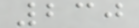230
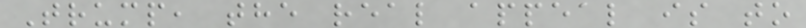Trump, the real appeal is to
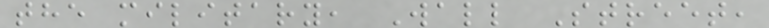the military, Wall Street,
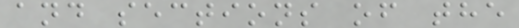and sections of the
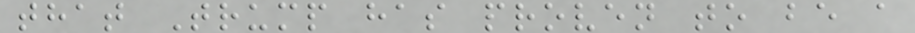that Trump has proven to be a
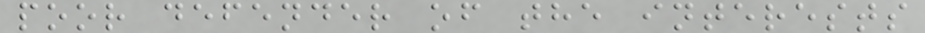poor defender of the interests
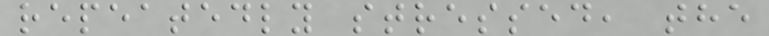repeatedly stressed, the
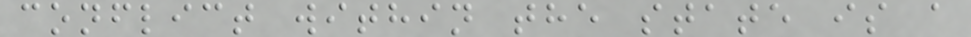conflict within the state is a
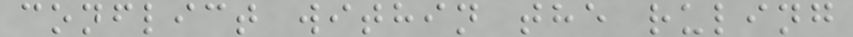conflict within the ruling
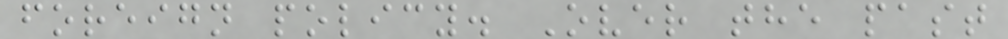foreign policy. Over the past
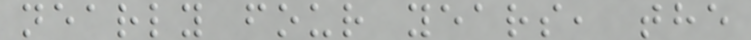nearly four years, the
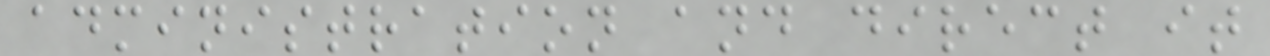administration and direct it
